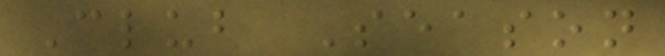Club Season
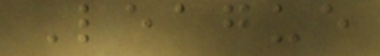League
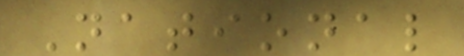National
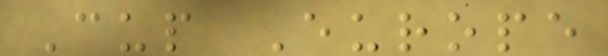Cup Europe
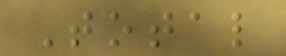Total
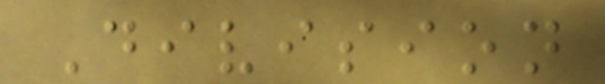Division
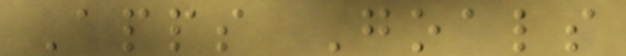Apps Goals
